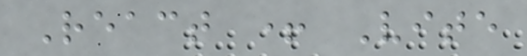React + Vite
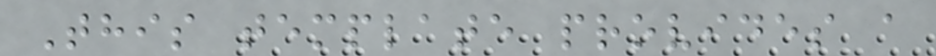This template provides a
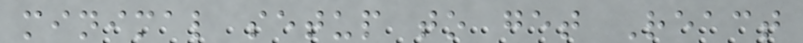minimal setup to get React
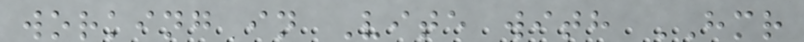working in Vite with HMR
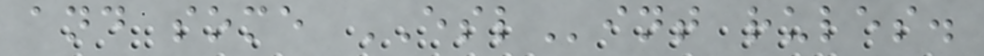and some ESLint rules.
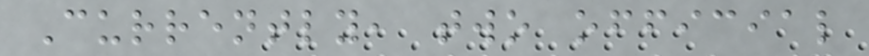Currently, two official
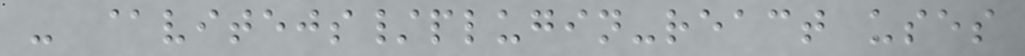- @vitejs/plugin-react uses
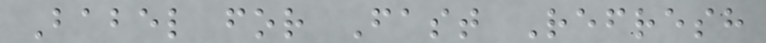Babel for Fast Refresh
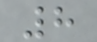8
